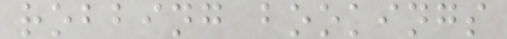robbing bookings
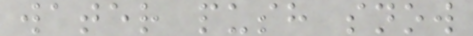water push snow
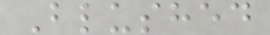Blushed
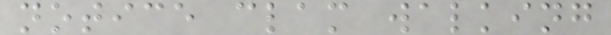notice clam walking
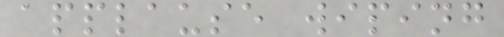applause wiping
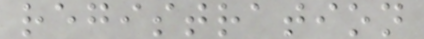registration
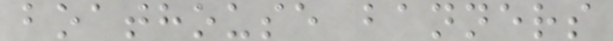boathouse banners
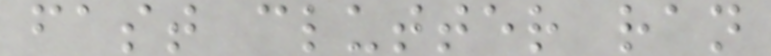fast clutter ran
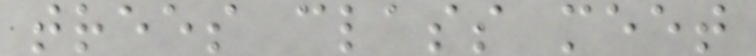trees class meet
